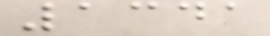1341
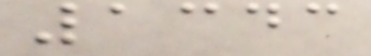1343
